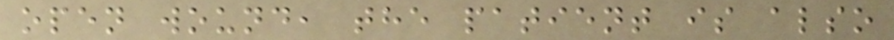open wound, the patient is also
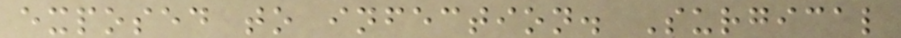exposed to infection. Surgical
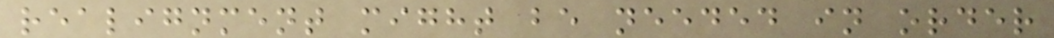realignment might be needed in order
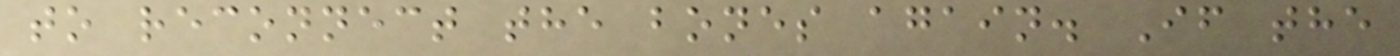to reconnect the bones again. If the
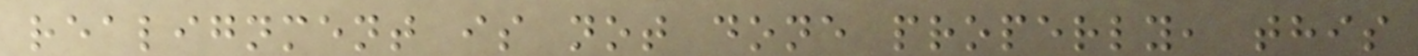realignment is not done properly, this
